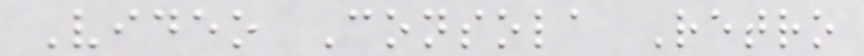Video Consola Retro
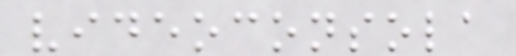videoconsola
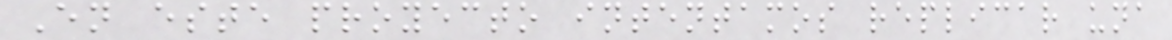En este proyecto intentamos replicar una
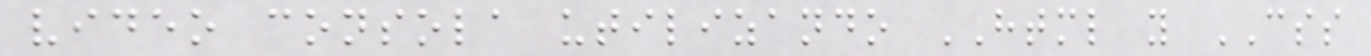video consola utilizando HTML y CSS
